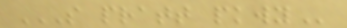S PRATT PKWY
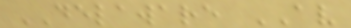DELAWARE AV
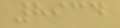8934
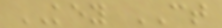KEY CT
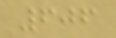606
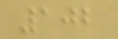102
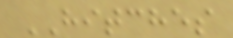HITCHES
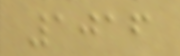1016
